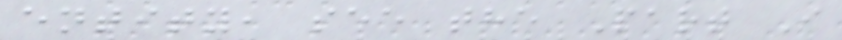entity, see the Part I
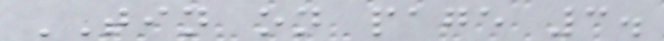TIN on page 3.
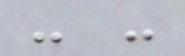- -
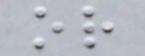or
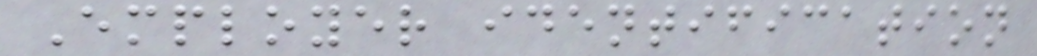Employer identification
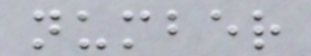number
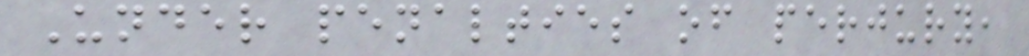Under penalties of perjury,
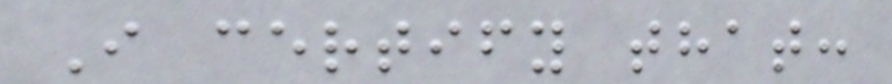I certify that:
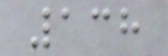138
